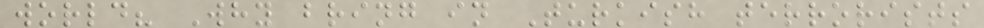world? Why bring in Turkish terrorists
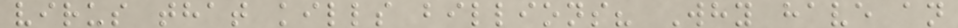virus that kills billions? Why have an
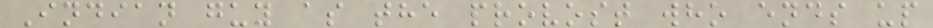Indian guy as the provost who ends up
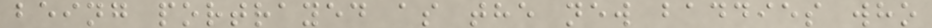being portrayed as the new baddies who
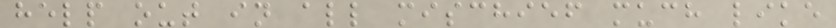help out in all mischief much like
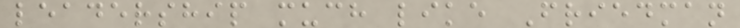leadership much like Friedman
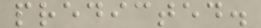predicted.
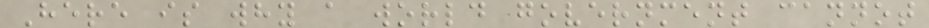Here is why a world government cannot
